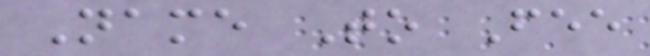Name To Fee
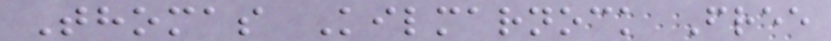Thomas Kilmarnock Free
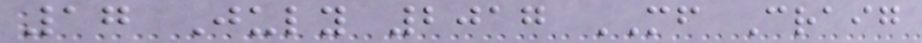17 July 2017 MF Craig
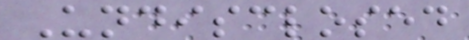Undisclosed
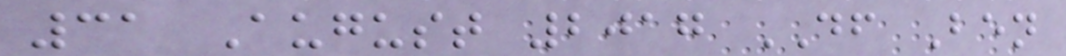31 August 2017 DF Ben
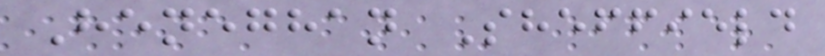Heneghan Sheffield
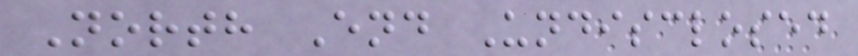North End Undisclosed
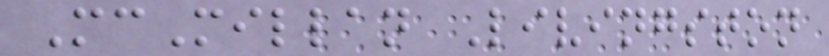McMillan Livingston
